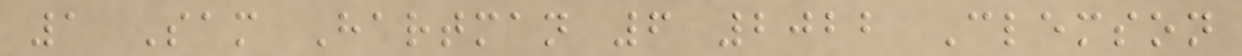1 Sam Hartman 6 2022 Clemson
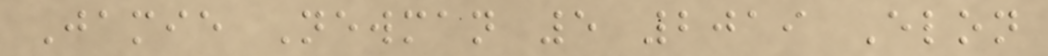Jamie Newman 5 2019 Elon
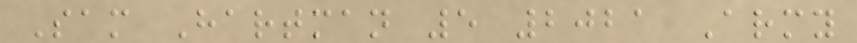Sam Hartman 5 2021 Army
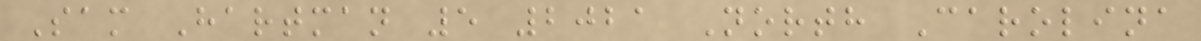Sam Hartman 5 2021 North Carolina
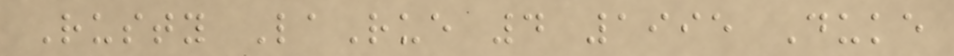Rusty LaRue 4 1995 Duke
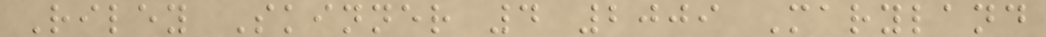Riley Skinner 4 2009 Maryland
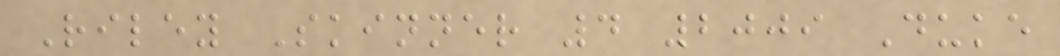Riley Skinner 4 2009 Duke
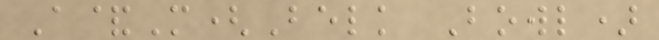A&M(Belk Bowl)
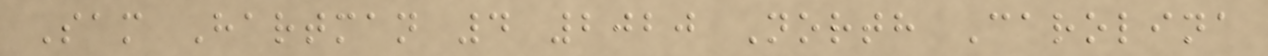Sam Hartman 4 2020 North Carolina
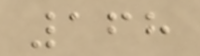168
